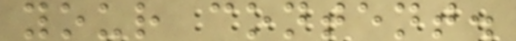your content.
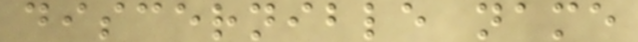discernible name
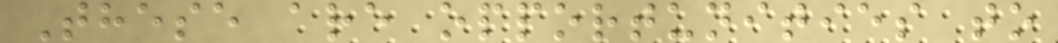These are opportunities to
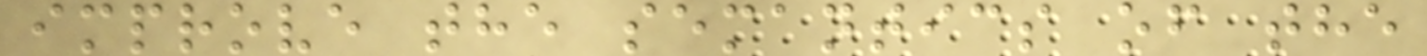improve the semantics of the
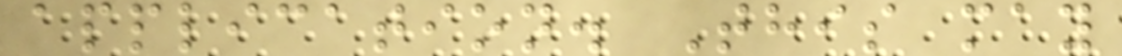application. This may
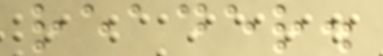reader.
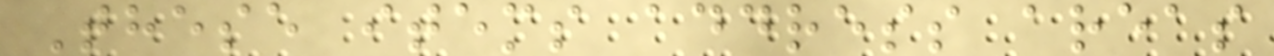These items address areas
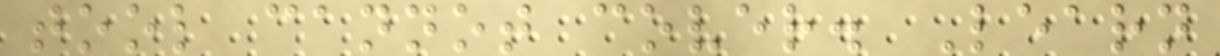tool cannot cover. Learn
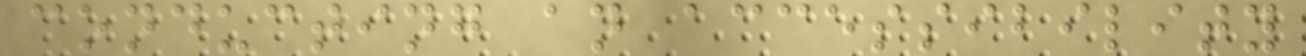conducting an accessibility
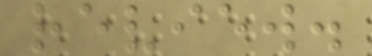review.
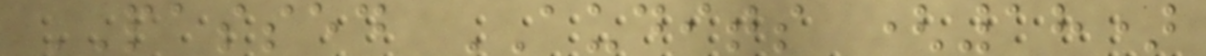PASSED AUDITS (18)
